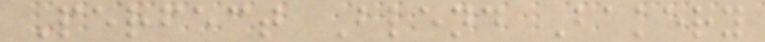Perfect Blend Bakery
